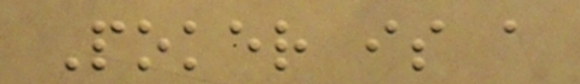Poker is a
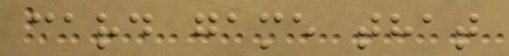card game that
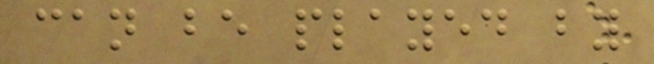can be played by
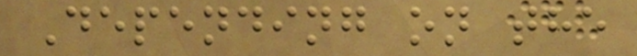Depending on the
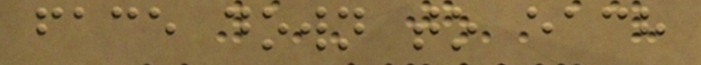face down to each
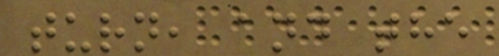turn, and the
